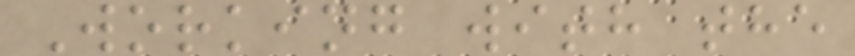Working with the
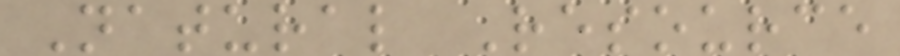Natural Resource
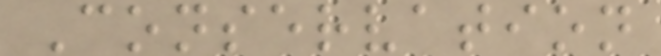Conservation
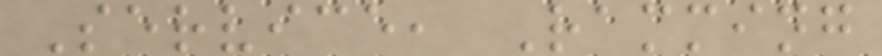Service, Ramming
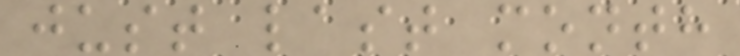just last month
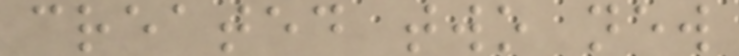created two new
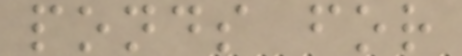ponds for
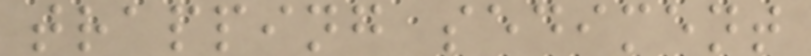trapping sediment
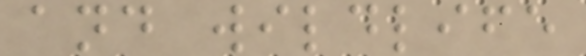and wildlife
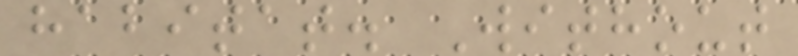habitat. Without
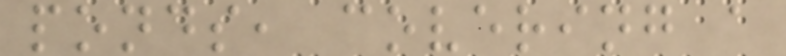ponds, covering a
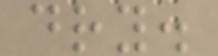dry.
